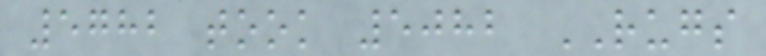5782 took 5082 RUGS
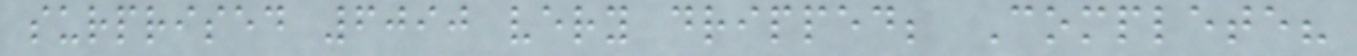surprised 6090 very dripped; Complete?
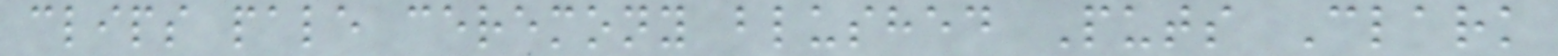clips pale ceremony blushed Puts Clark
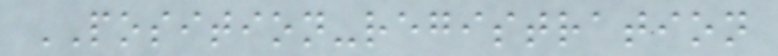POSITION-registration
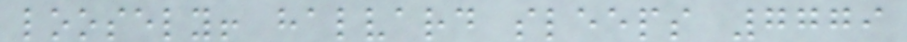loosely! halvard sleeps 7779
